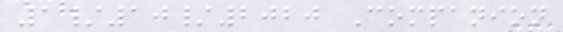1/10/2020 Companion
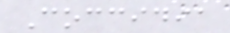Coccidia
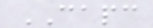CAPC
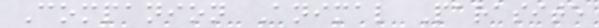Companion Animal Parasite
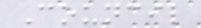Council
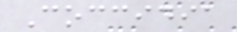Coccidia
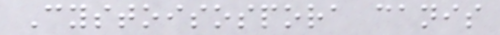Cystoisospora canis
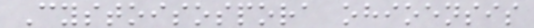Cystoisospora ohioensis
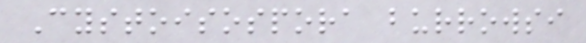Cystoisospora burrowsi
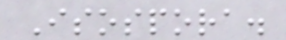Isospora.
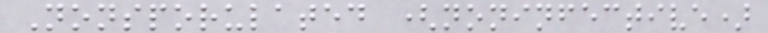Nonsporulated (noninfective)
